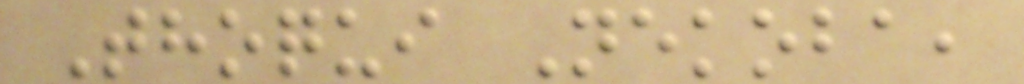Thoqui Nekoba,
